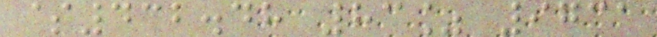$432.48 83% 9731
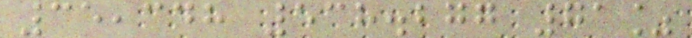35,348 538.277 71%
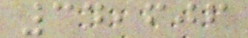34,606
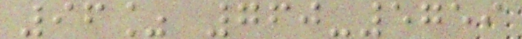96% 760-5759
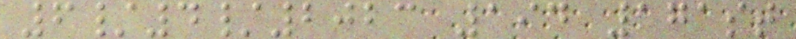6/4/2023 194 171st
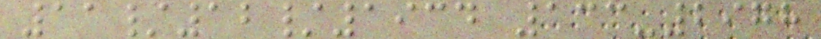11/12/1934 133-2978
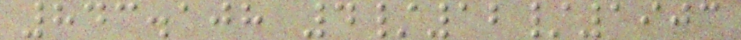843.108 4/12/1903
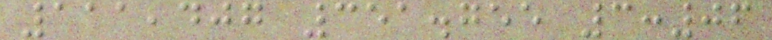111,407 351.755 3:06
